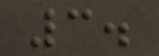3.
